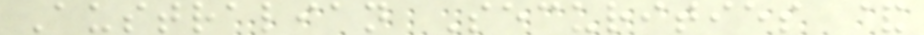Australian Securities &
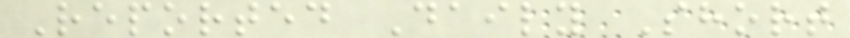Reported Daily Short
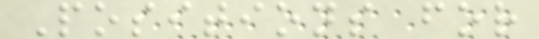Positions for
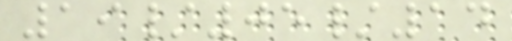19/05/14
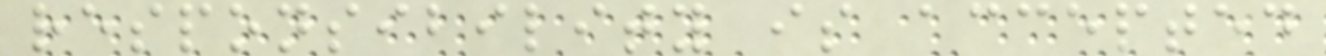responsibility is accepted
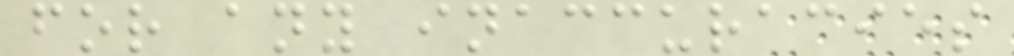for any inaccuracies
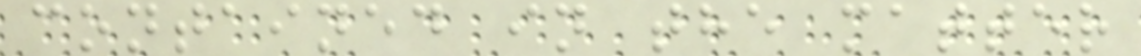contained in the matter
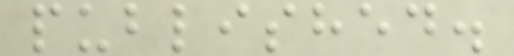published.
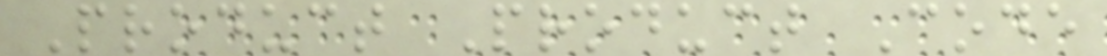Product Product Code
